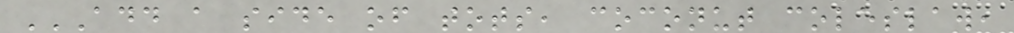ADD A SIDE OF TOTS, COCONUT COLESLAW,
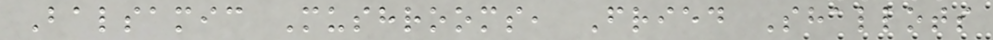Balsamic Mushrooms, Fried Shallots
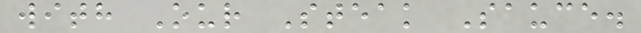with Our Steak Sauce.
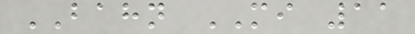BAHN MI 11
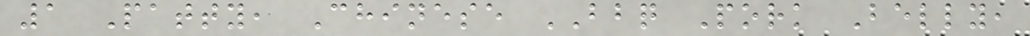1 Patty, Chinese BBQ Pork Belly,
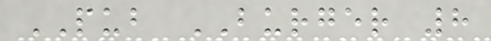PUB BURGER 8
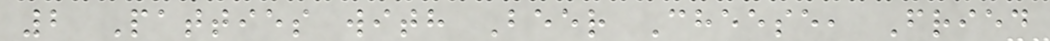2 Patties with Beer Cheese, Fried
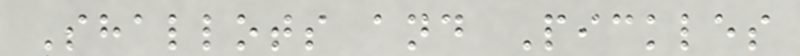Shallots and Pickles
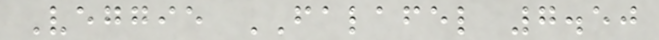Veggie FALAFEL 7.50
